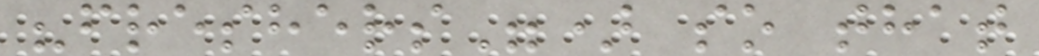"freshers") so that
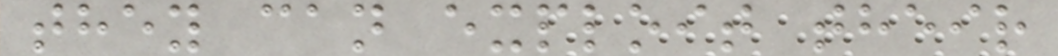they can exploit their
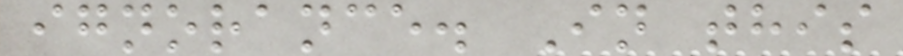ignorance. In this
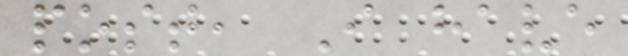post, I have
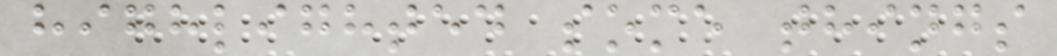highlighted some things
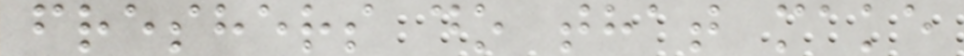freshers do that make
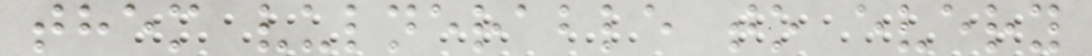them vulnerable to every
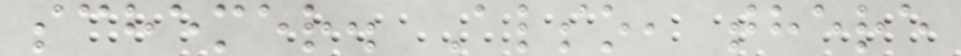schemer. Also, there
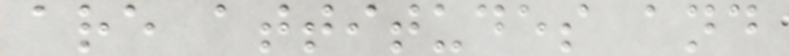are attitudes and
